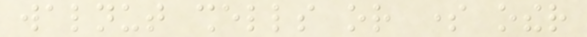walnut shells or some other
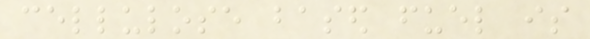cellulose based fuel is
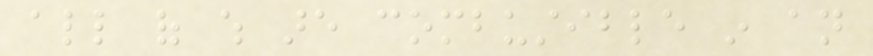all of which are combustible in an
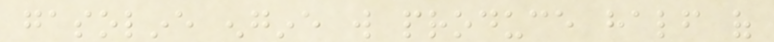gasoline engine will produce half of
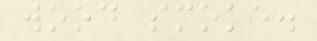wood smoke.
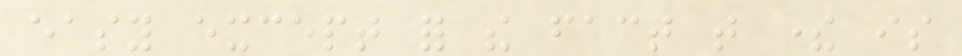easy except for the fact that there is
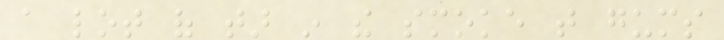a lot of tar in the smoke that gums
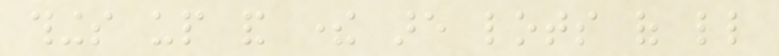things up and there are lots of little
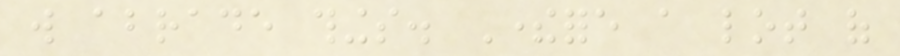will abrade things. Therefore a lot of
